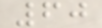60
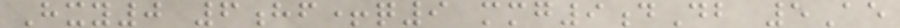Hxy0 6hf+q9 mmg9dDb 5Ae
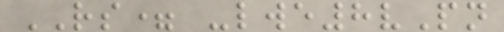RS= -lwe8vPn
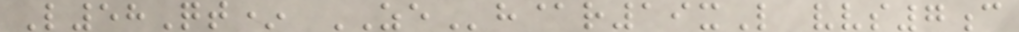L58Qt* ZEh@r19xL vvs7c
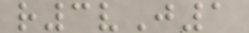r3vJ1
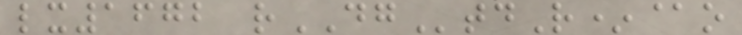lx1672 rDGtdR*@o
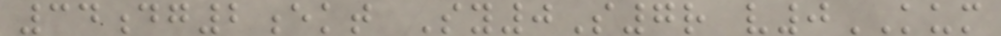34dg2ekt Sy0S7r v0KUM
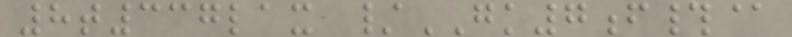8t337lax /GK7f#@
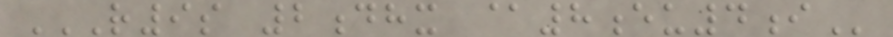R9S 2DHX @8EU4I
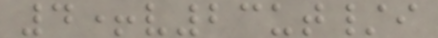4+v23ut/i
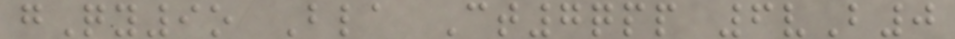gQy9o Bla Ct7qpp 6vB0
